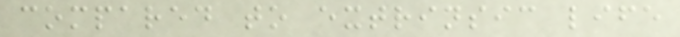compared to extrinsic life
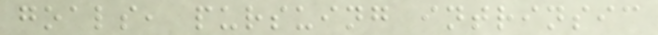goals, pursuing intrinsic
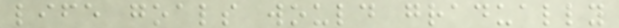life goals would gradually
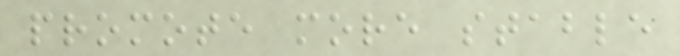promote more stable
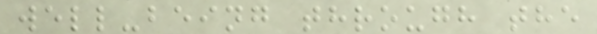well-being through the
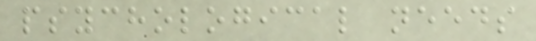psychological needs
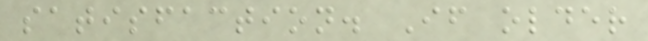satisfaction. If older
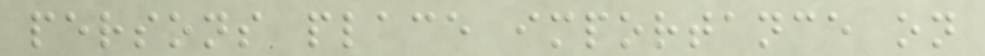persons place importance on
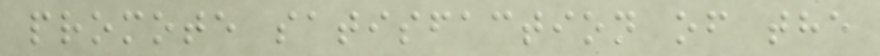promote satisfaction of the
